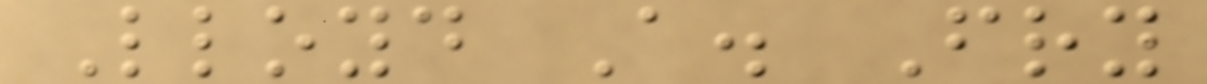Lloyd A. Fry
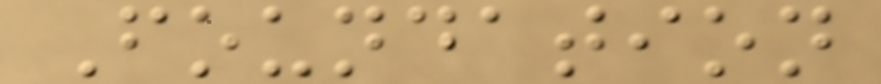Foundation
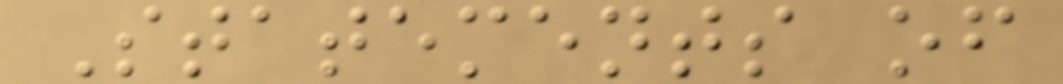Statements of
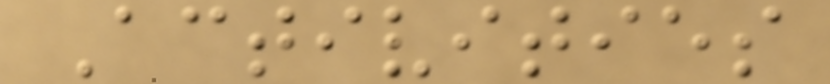Activities
